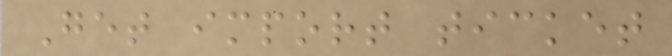Get import ticket
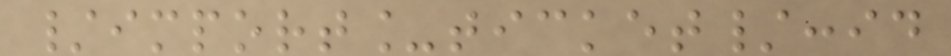/import_ticket/:id
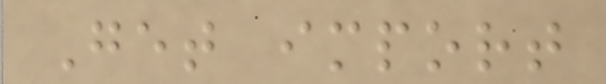Get import
